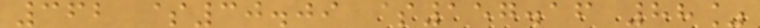362 $30.09 $157.16 88%
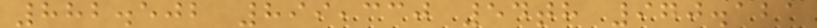882.502 899,330 54th 970.121
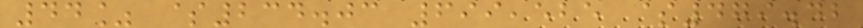44% $234.03 699,525 $479.42
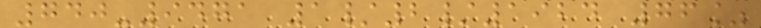740-9471 1/2/1924 76%
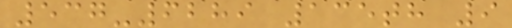537-6289 135th 9
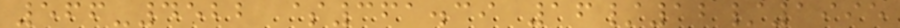566-4522 $361.39 16/12/1995
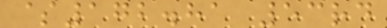$172.81 53rd
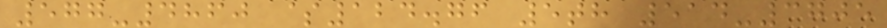577-4860 $124.76 5th 514-3705
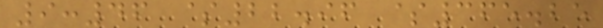9:46 $22.96 $365.25
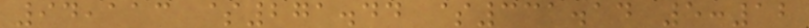94,113 $271.44 $331.14 5:12
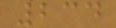234
